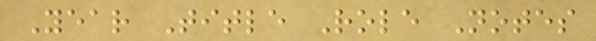Year Title Role Notes
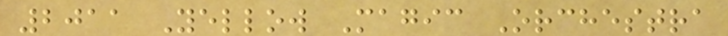2011 Yellow Magic Orchestra
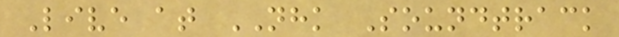Live at NHK Soundtrack
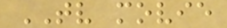TV movie
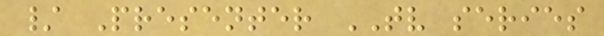/ Presenter TV series
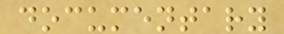documentary
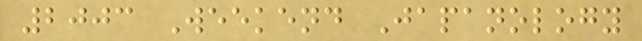2003 Weekend Japanology
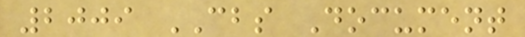2009 CBS Document
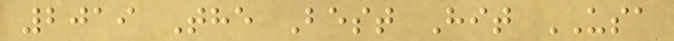2019 The Best Hit USA
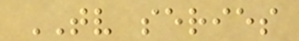TV series
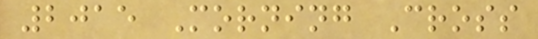2015 Morning Cross
